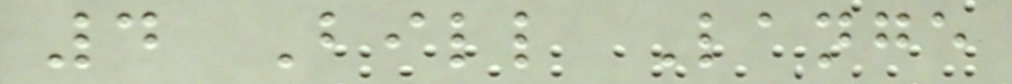4 Bill Lange
